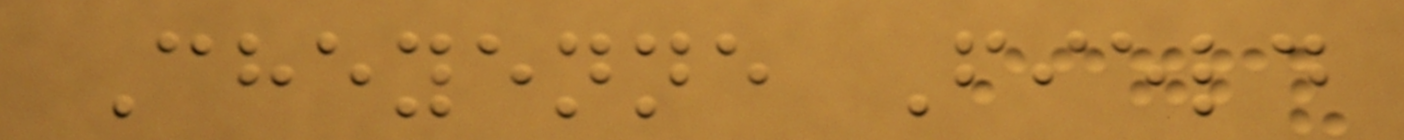Cheyenne Field
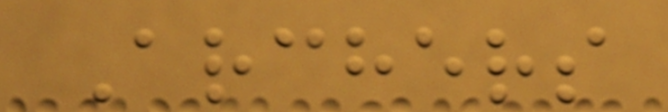Archers
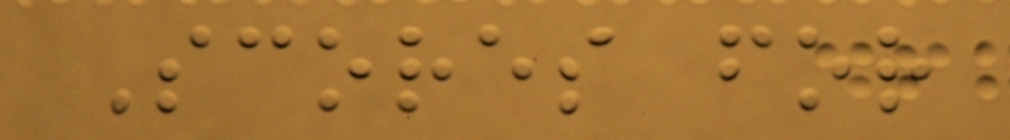Scores for
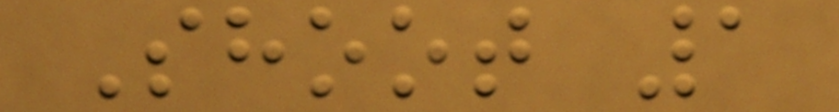Shoot 1
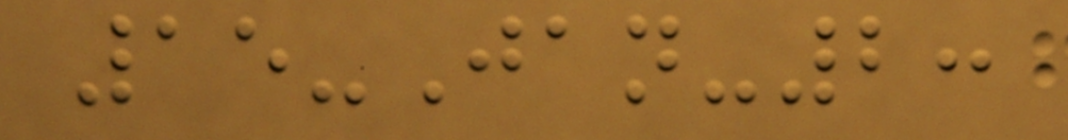15-Jan-2:
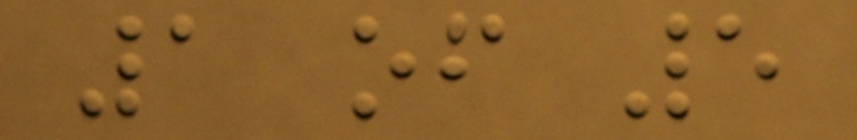1 of 5
